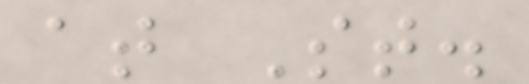at St.
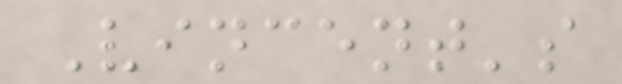Vincent's
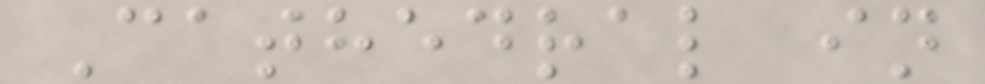Cathedral in
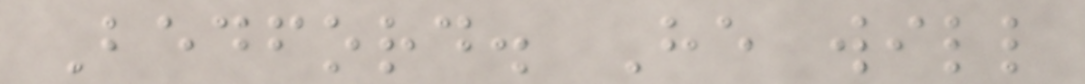Bedford. He will
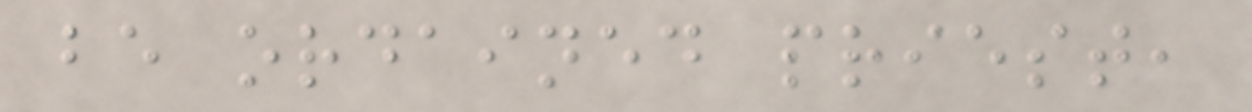be ordained priest,
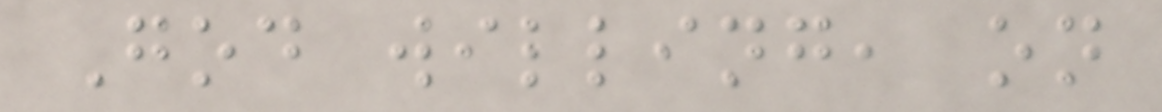God willing, on
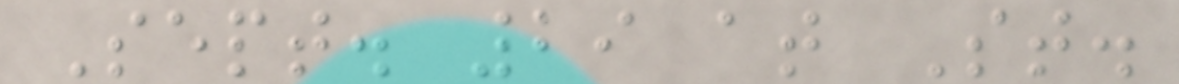Sept. 29 at St.
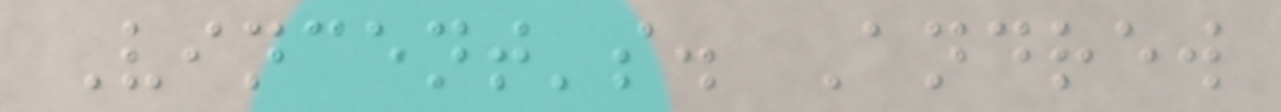Vincent's. Andrew
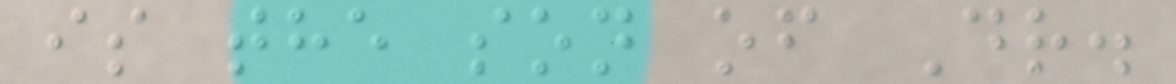is the son of Dr.
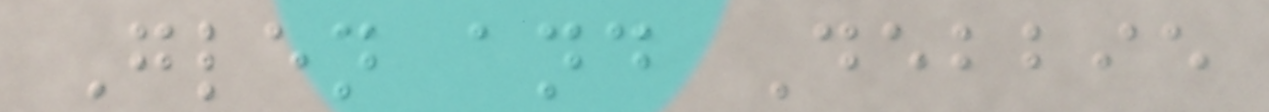Glen and Debbie
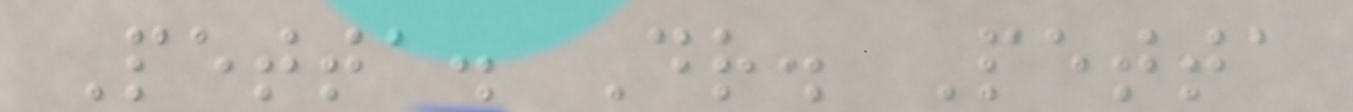Petta. Dr. Petta
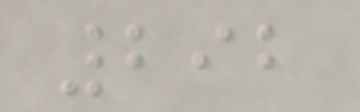292
